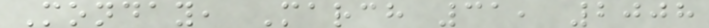Monday, March 31, 2008
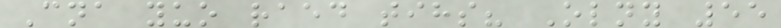Cna yuo raed tihs? Olny 55
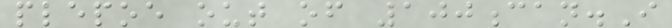plepoe out of 100can.I
